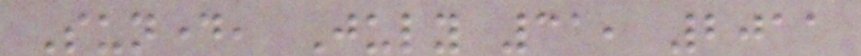Sunday, July 31, 2011
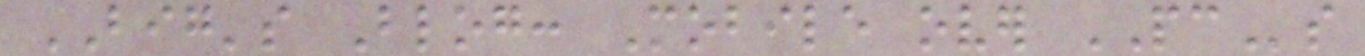BIG's Blog: Mobile over PCs
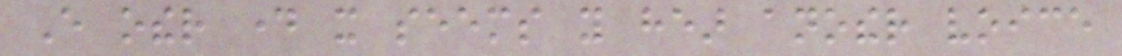Every other day it seems you hear another voice
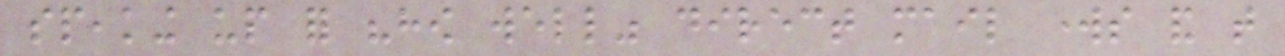speaking up for "how well" direct mail works and that
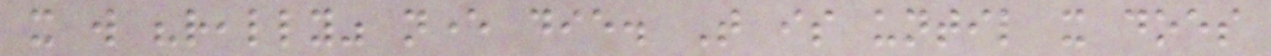it will "really" never die. That is until it does
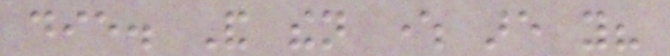die. And then where are you?
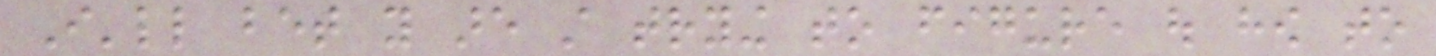I'll bet you are still trying to figure out how to
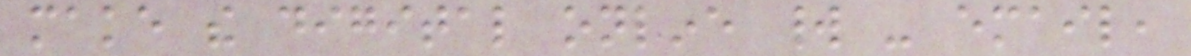make the digital online world - email,
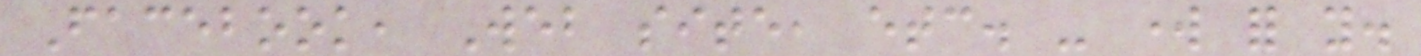Facebook, Web site, etc. - work for you.
